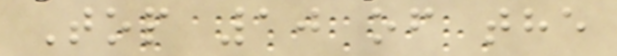Top 10 of the
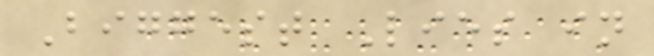Biggest Lies in
